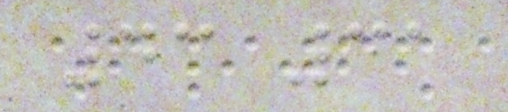43 31
